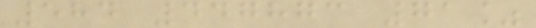584 447873 71%
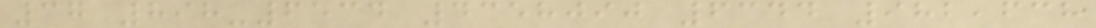37 898-6534 4358090 6344 982,638
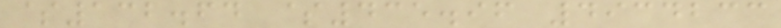$132.64 $435.96 4934233
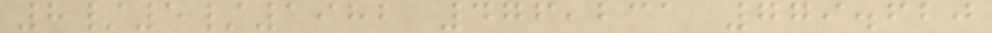8/5/1982 476,231 779.620
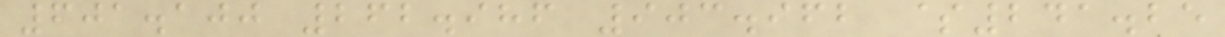601.100 262.986 903.962 $241.25
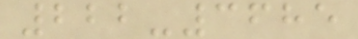222-3685
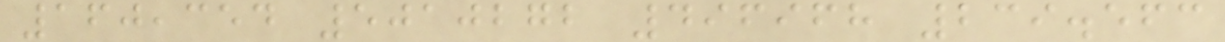160,354 5010272 496968 239.563
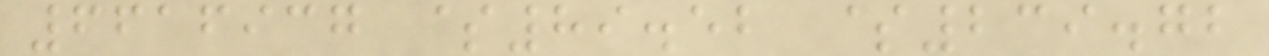6616937 $89.52 $239.72
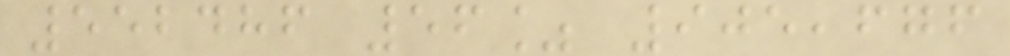552486 56% 905,676
